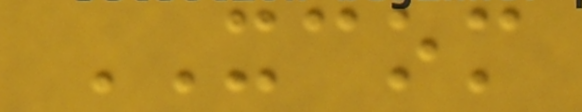XCOM
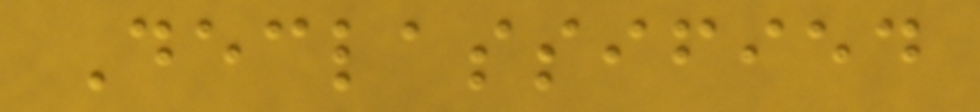Declassified
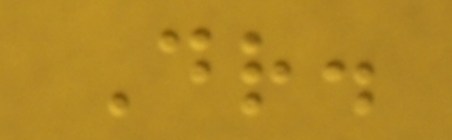Dr.
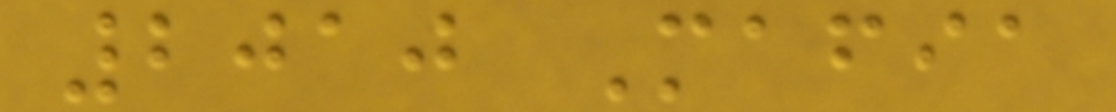2010 Mafia
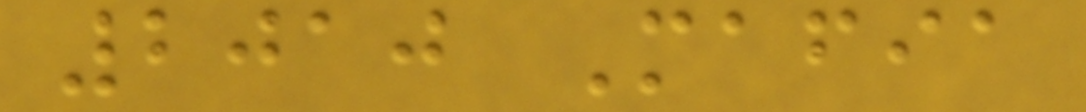2010 Mafia
